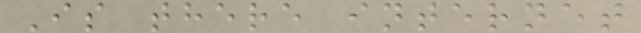Is there internet
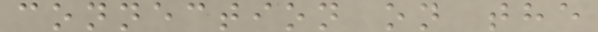connection on the
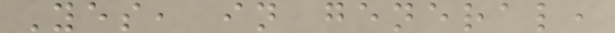Yes, in general,
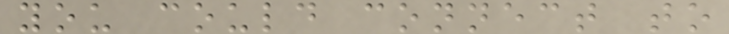you could connect to
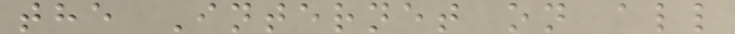the Internet on all
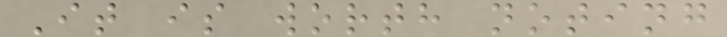It is worth noting
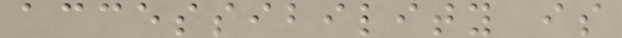accessibility is
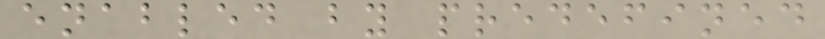enabled by predefined
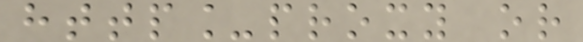http_proxy or
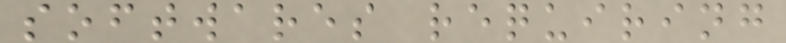softwares requiring
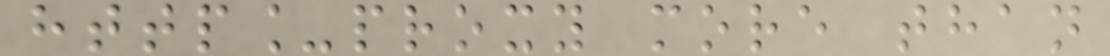http_proxy more than
